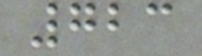723
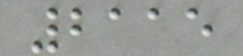2115
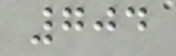704
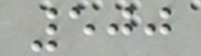500
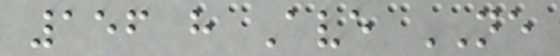156 h Ave NE
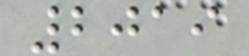2019
